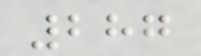287
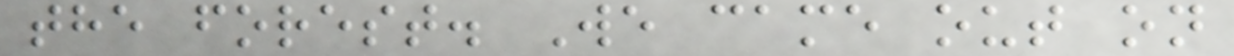the forest. We came out on
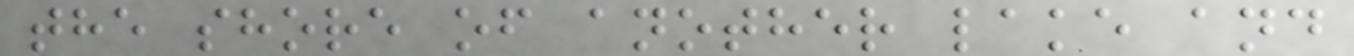the shore of another lake and
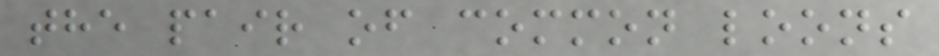the pair of common loons
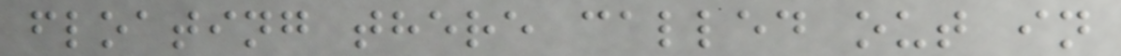floating there called out in
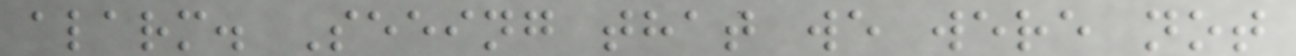alarm. Seeing that we were not
